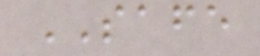SAFE
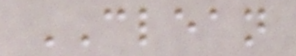CLEAN
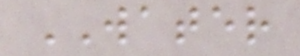WATER
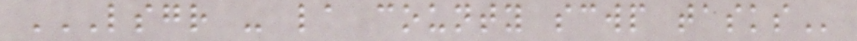LSGR - LA COUNTY SCWP TASKS
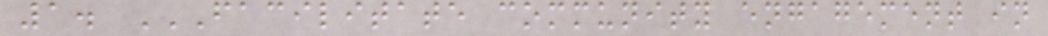1. FACILITATE COMMUNITY ENGAGEMENT IN
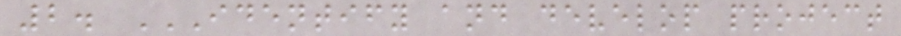2. IDENTIFY AND DEVELOP PROJECT
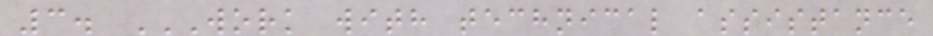3. WORK WITH TECHNICAL ASSISTANCE
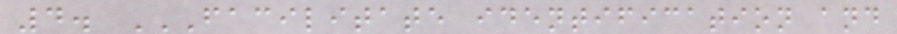4. FACILITATE IDENTIFICATION AND
